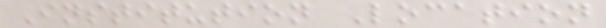Institution Location
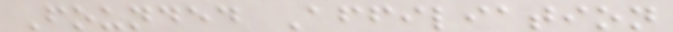Founded Affiliation
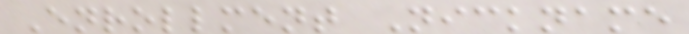Enrollment Nickname
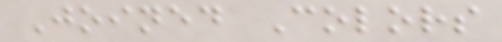Joined Colors
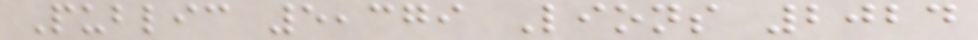Public 5,379 Lions 2024
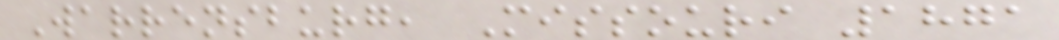Warrensburg, Missouri 1871
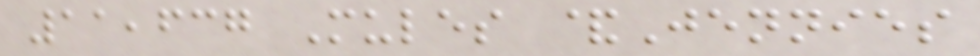11,637 Mules &Jennies
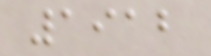1912
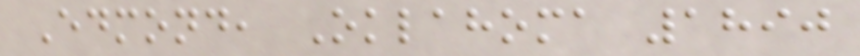Edmond, Oklahoma 1890
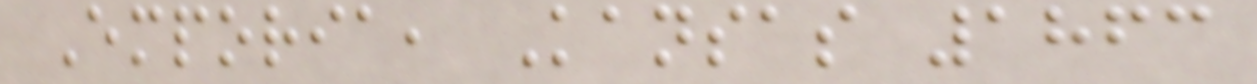Emporia, Kansas 1863
